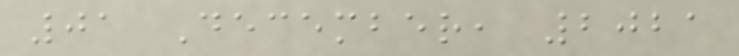01 December, 2021
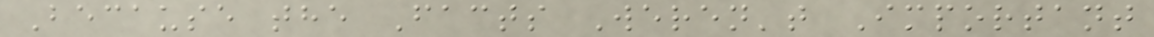Because the Facts Weren't Important
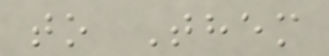to Them
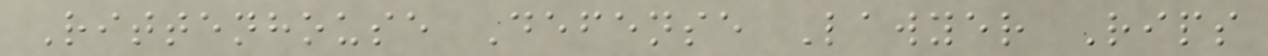Rittenhouse Defense Lawyer Rips
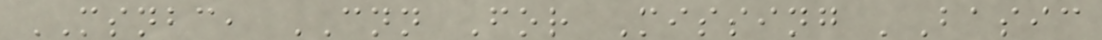MSNBC, CNN For Missing 'Basic
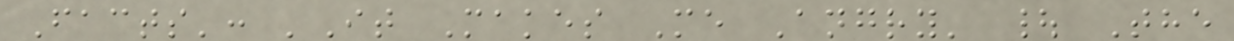Facts': 'It Makes Me Angry' | The
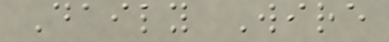Daily Wire
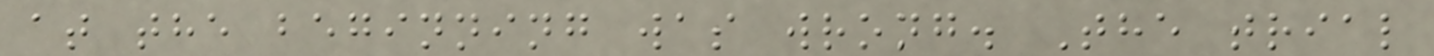at the beginning was wrong. The trial
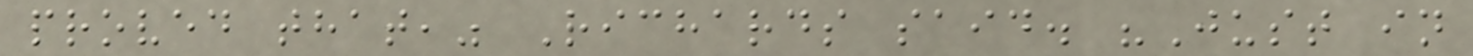proved that," Richards said. "Just in
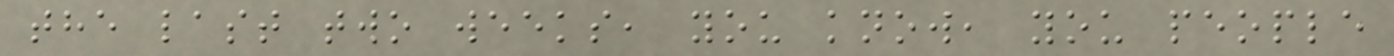the last two weeks, you know, you people
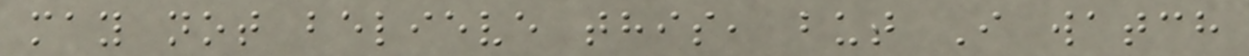may not believe this, but I watch
